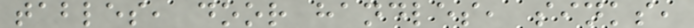tables, door handles, sinks,
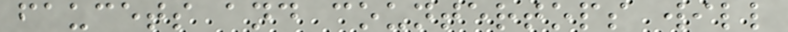faucets and countertops will
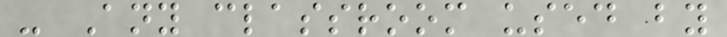- Any classroom used by
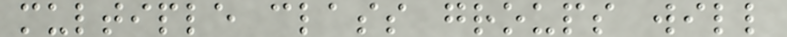multiple class groups will
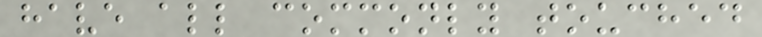have all commonly touched
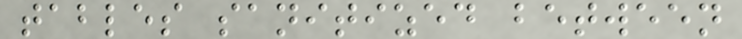tables sanitized between
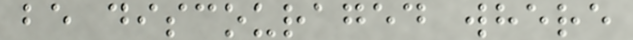be discouraged where
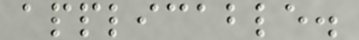applicable.
